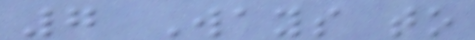7 Ways to
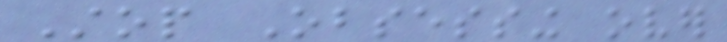Stop Obsessing over
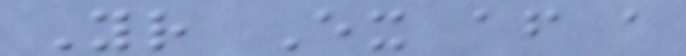Your Ex after a
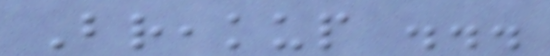Breakup ...
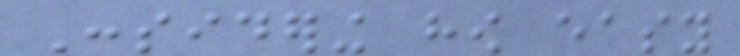Considering how easy
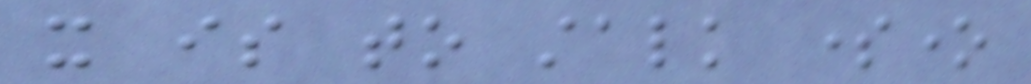it is to stalk someone
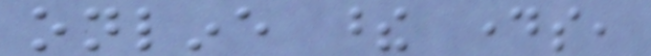online these days,
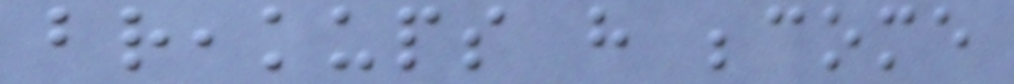breakups have become
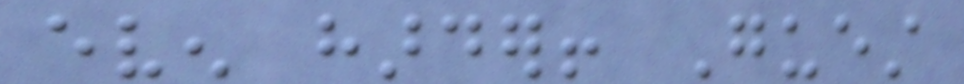even harder! Guest
